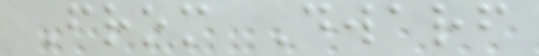From Dwarf
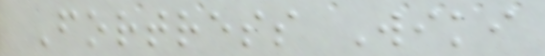Fortress Wiki
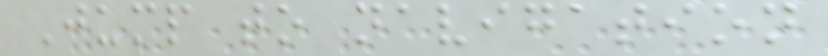Jump to navigation
